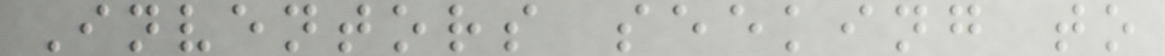Inventors seeking to
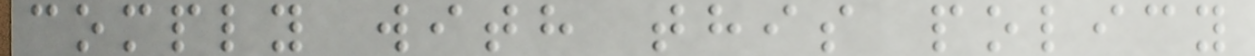comply with this policy
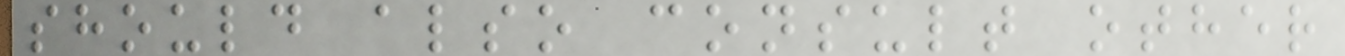should also consult other
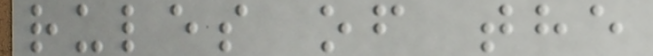rules of the
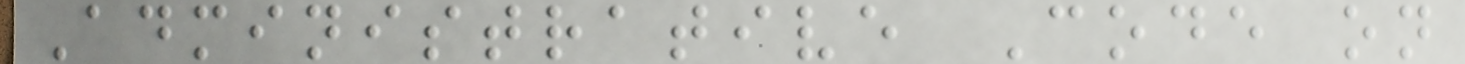Administrative Code on
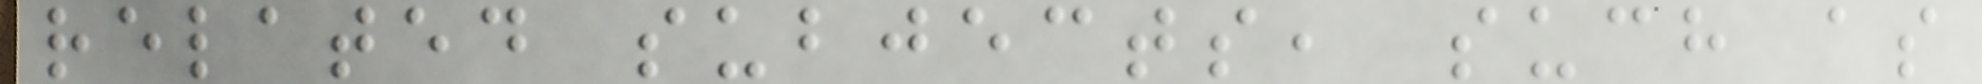related subjects, such as
